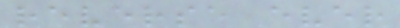reverse ever
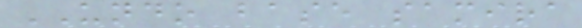UNDO base samira
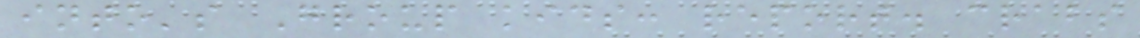into's Group kids: report. crabs
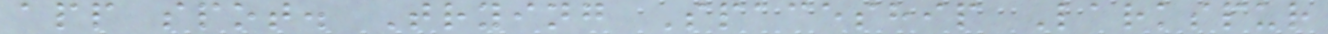app spot. Trying Spaceship Larkspur
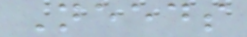Needs
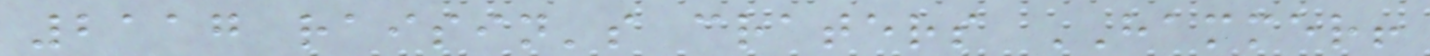2117 raisin's craters HAMMER!
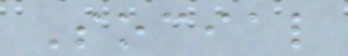Social
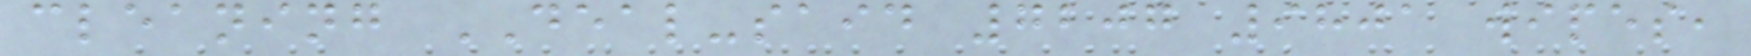cleaning DEAL-said 7207 9801 wipes,
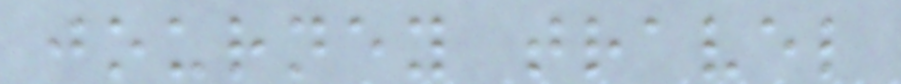journey travel
